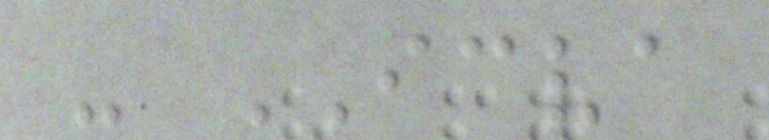- ICVA
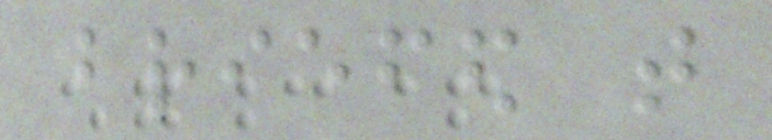briefed that
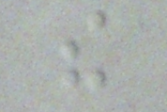the
